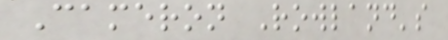Cameron Rowland's
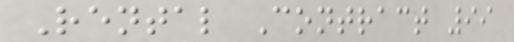Rental Contract 99
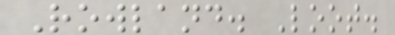Rowland. Loot.
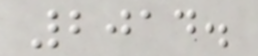2014.
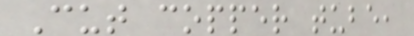Cut copper tube,
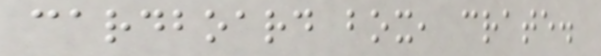cardboard box, crate.
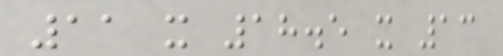11 x 18.5 x 13
